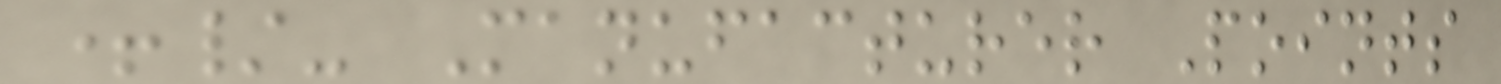+/- Manufacturer Points
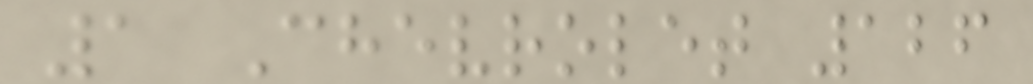1 Chevrolet 126
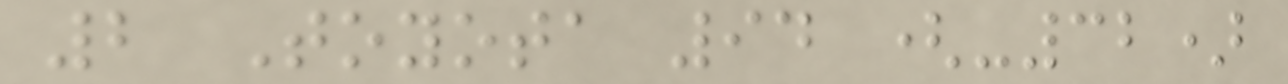2 Toyota 94 (-32)
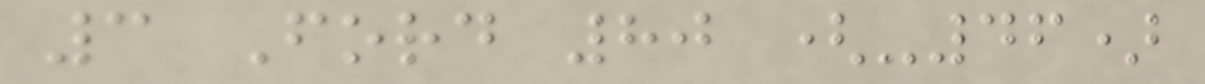3 Ford 80 (-46)
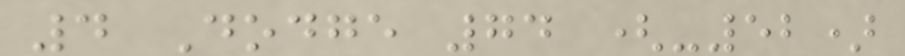4 Dodge 74 (-52)
